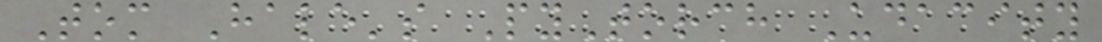Tom Hale's PyTorch Udacity
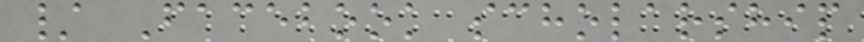/ Facebook scholarship
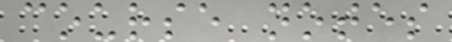course notes
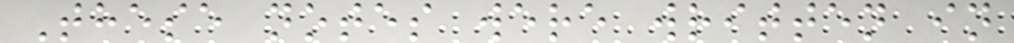These notes were written in
